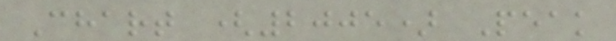Chart (2005) Peak
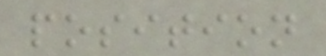position
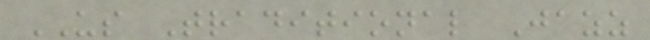US Traditional Jazz
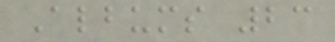Albums 23
